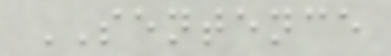SENTENCE
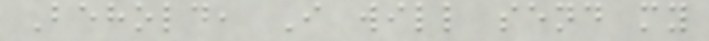Behold, I will send my
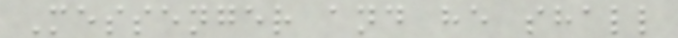Messenger and he shall
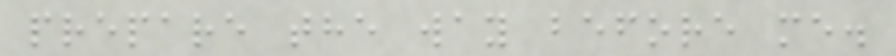prepare the way before me.
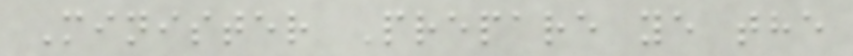Minister Prepare ye the
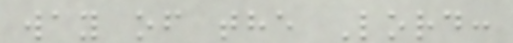way of the Lord:
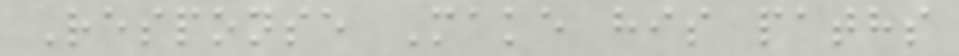Response Make his paths
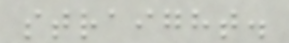straight.
